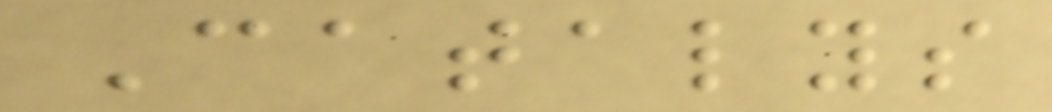Catalys
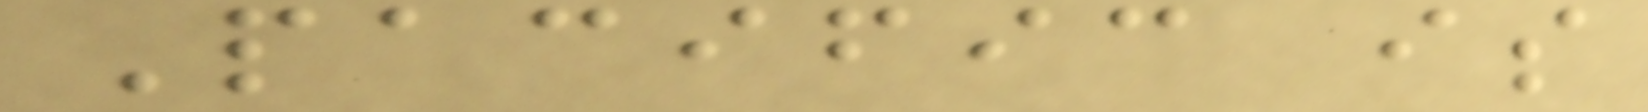Pacific is
